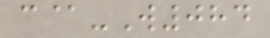c@-W084
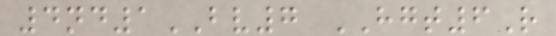4nd1BV7 HGT6R
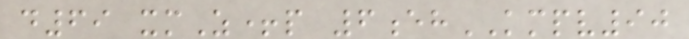d69 xmZ+p 6ehKMPV90
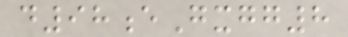d98eGxgg8
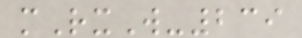mRxW-239
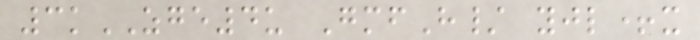3kZGE4u GmfH/ yjl+x
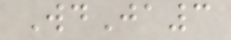WdJa3
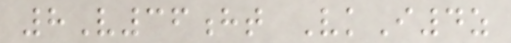8V36ht VkI4z
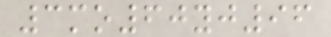3mo60yj96
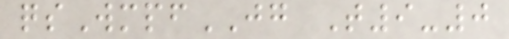qsWmpfJG T9-0
